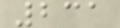231
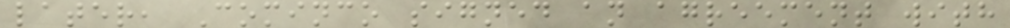later, Cominco signed an agreement with
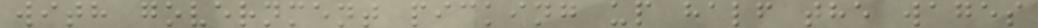with government picking up half the wages
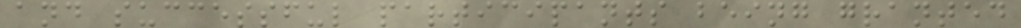and successful participants being granted
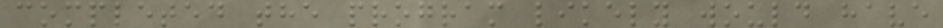completed the program likely would have
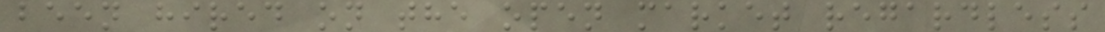been hired on the open market regardless
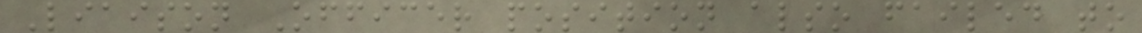Liaison Officer position also failed to
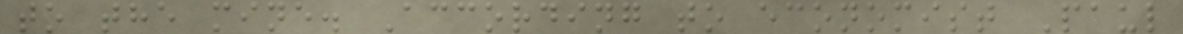to the mine. According to economist Paul
